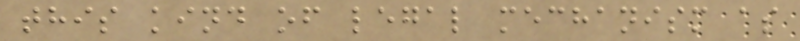this kind of legal mechanism as
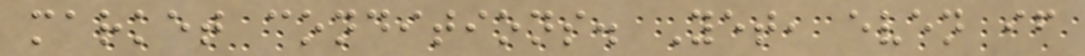market conditions. Yet, even if
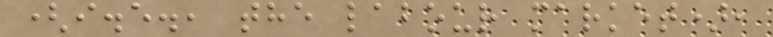(i.e., the labour market),
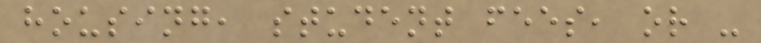housing, student fees, or -
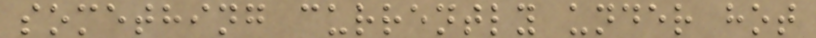something currently under hot
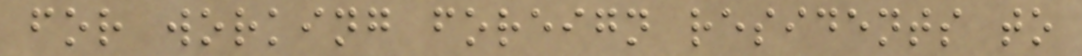for working foreign residents to
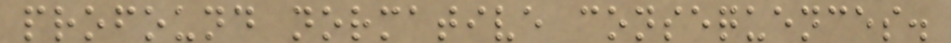profound normative consequences.
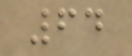64
